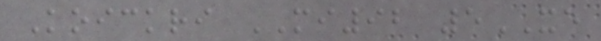Koickri MI92 5XE
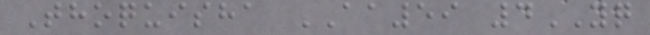Thoquisha AA59 4YQ
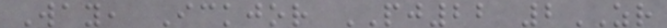Way, Ickjor PJ22 2ZR
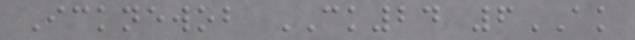Icknewob CK24 6AK
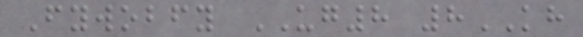Fywobfy UG8 8KH
